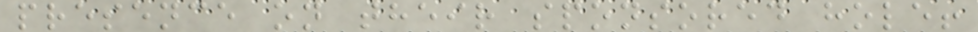presence on their sponsored hole!
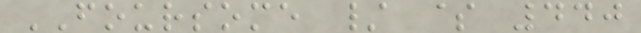FOURSOME / $ 440
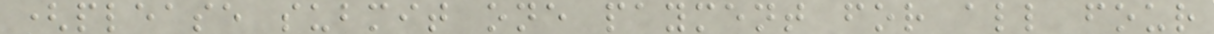(please submit one payment for all four
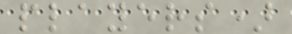players)
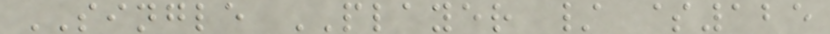SINGLE PLAYER / $125
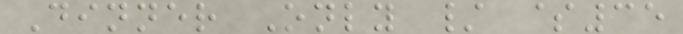Dinner Only / $35
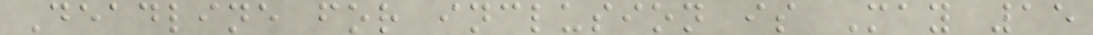Deadline for inclusion is May 15
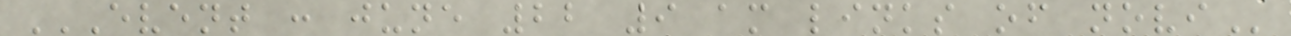EVENT : JUNE 22 9 AM LINKS OF NOVI
